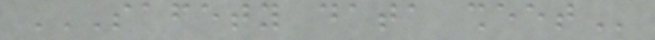SAFETY DATA SHEET
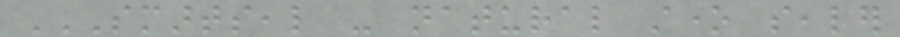SMARTSEAL - NATURAL STONE SEALER
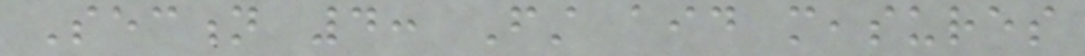Section 4: First aid measures
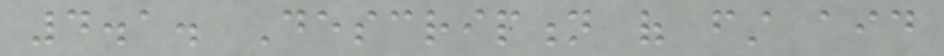4.1. Description of first aid
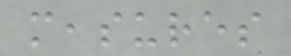measures
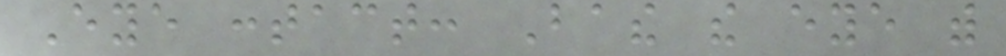Eye contact: Bathe the eye with
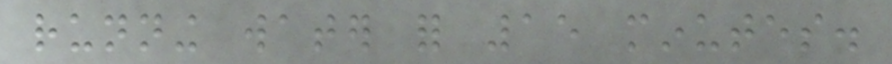running water for 15 minutes.
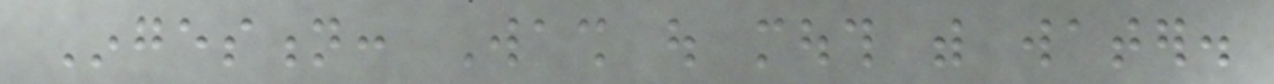Ingestion: Wash out mouth with water.
